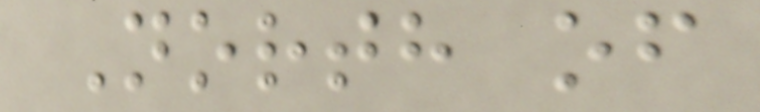North of
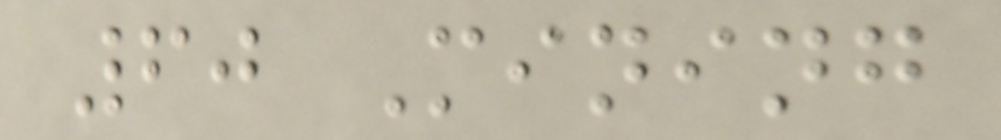60 Mining
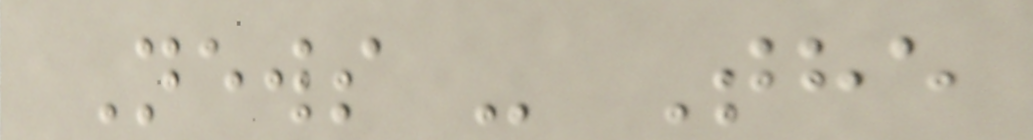News - The
